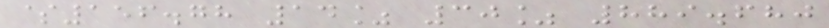$156.78 14% 30% 889.680
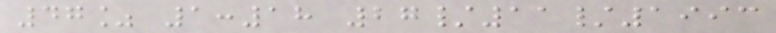47% 1:18 27/11/1993
